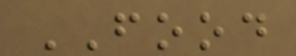FOOD
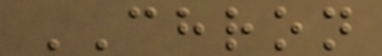CHRON
